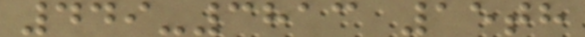449-3813 15th
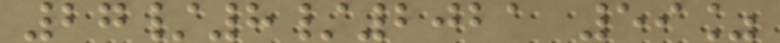27/8/2021 59%
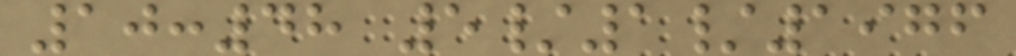10:48 5/1/1976
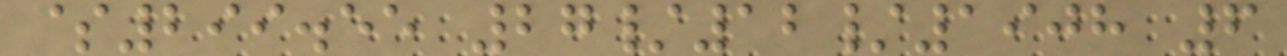$299.55 27/12/1908 6
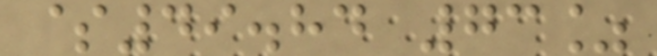$49.84 73%
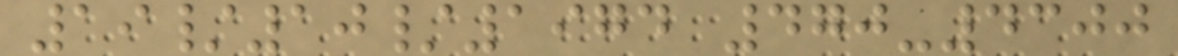19/10/1974 470-4300
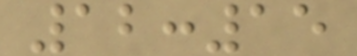12:15
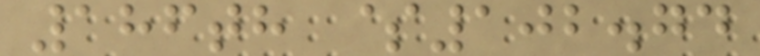186th $102.74
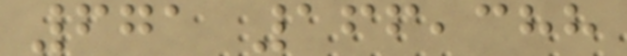671 166,388
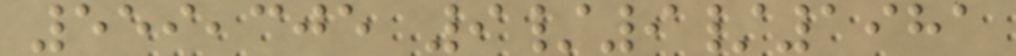559,305 9/9/1981
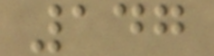147
